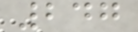247
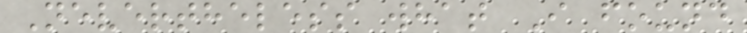Nevertheless what I found
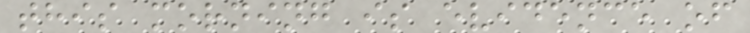this morning is evidence of
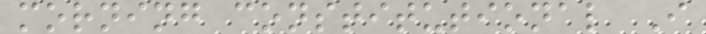morning constitutional I
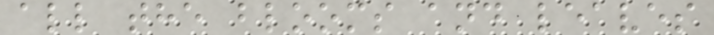all the blooms and leaves
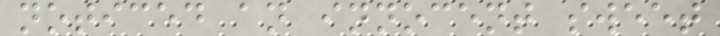noticed an innocent sweet
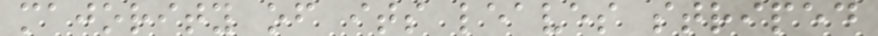majority of its leaves striped
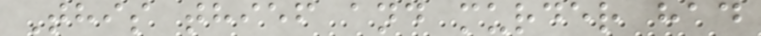This thief and murder had
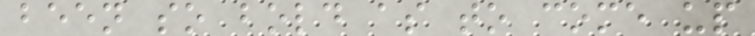been so bold as to come up
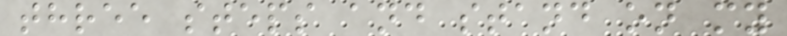three steps and stand on my
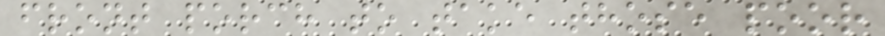front porch to take those poor
